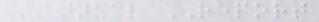ANNUAL REPORT
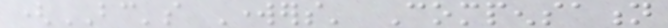(BC's Workers' Compensation
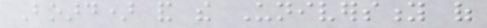Board) and the University of
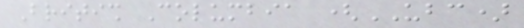British Columbia (UBC)
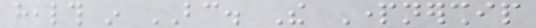health in BC. The Partnership
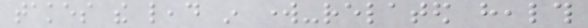takes the lead in work-related health
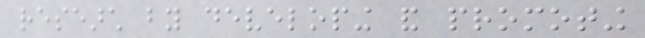research by developing and promoting
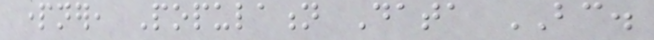partner, Population Data BC.
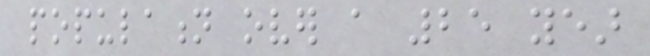population over a 25 year
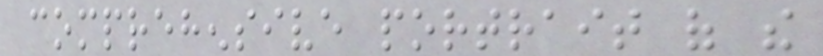comprehensive portrait of the
